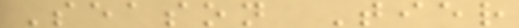Season Tier
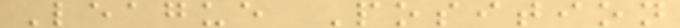League Position
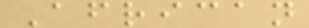African
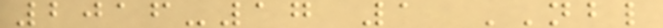2016-17 1 NBL
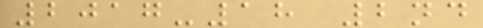2017-18 2nd
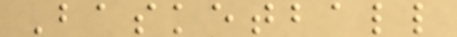Basketball
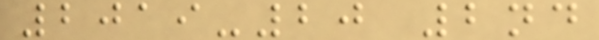2019-20 2nd
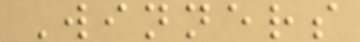Winners
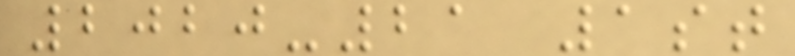2020-21 1st
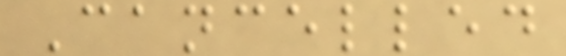Cancelled
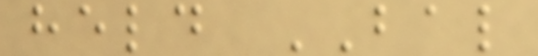held BAL
